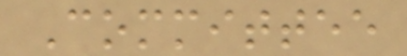Committee
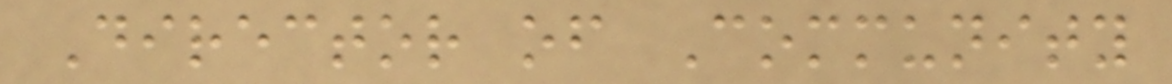Director of Community
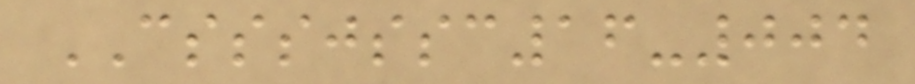CSSSJSSC16-004
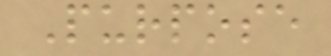Purpose
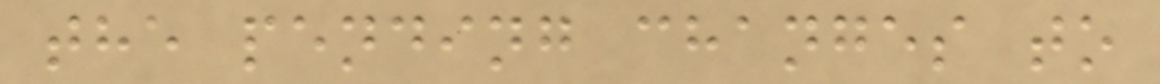the pending changes to
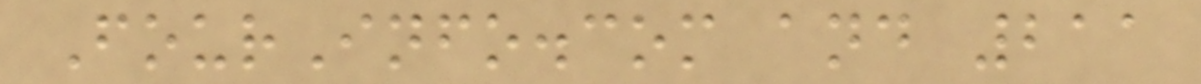FourInfo.com and 211
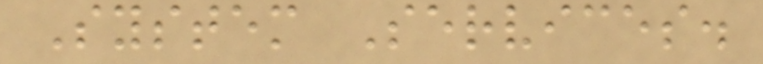System Services.
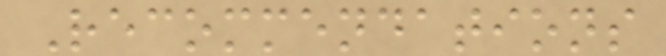Recommendations
